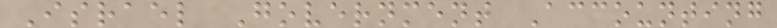Israel Government Accounting
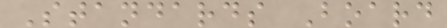Standards Board
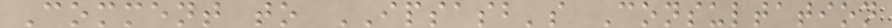Comment to IPSASB's Consultation
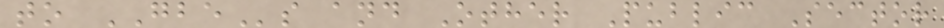to GBEs and Other Public Sector
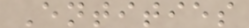Entities
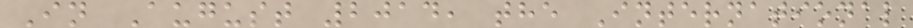In August 2014, the International
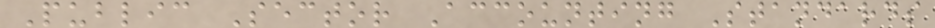Public Sector Accounting Standards
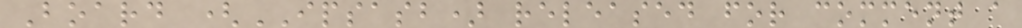Board (IPSASB) released for comment a
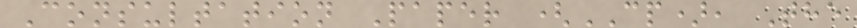Consultation Paper (CP), The
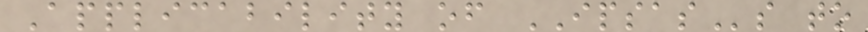Applicability of IPSASs to
